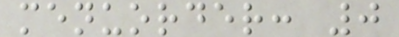menuorder: 0
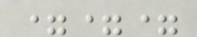===
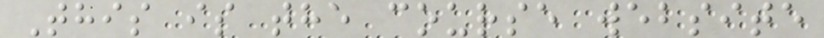This is the course website
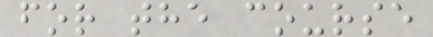for the course
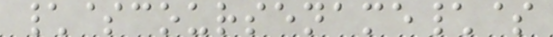\$coursename\$
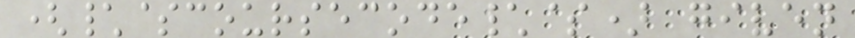(\$coursecode\$) given
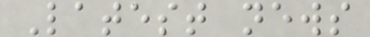Latest news
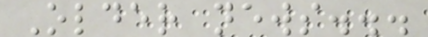Older news...
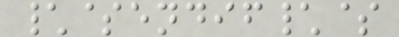\$endif\$
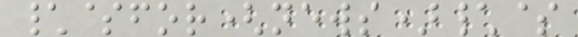\$for(news)\$
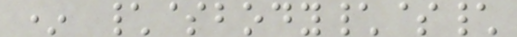* \$body\$\
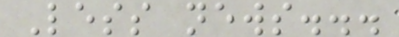Less news...
